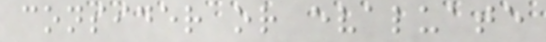consider or evaluate
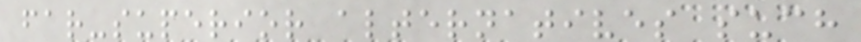far-superior alternatives such
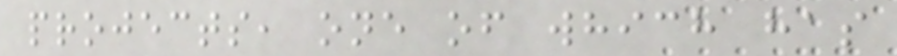projects, one of which has
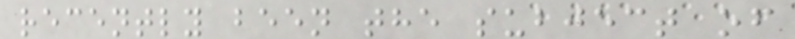recently been the subject of
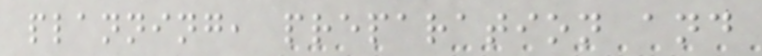planning, preparation and
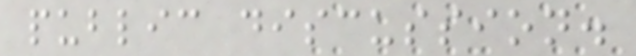public discussion.
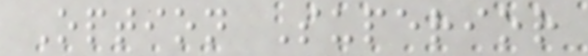Option Superior
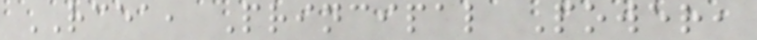RCEA, Principal Power,
